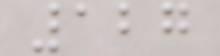127
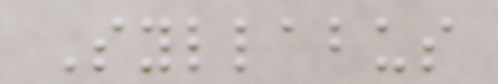Syllabus
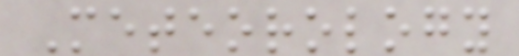Meteorology
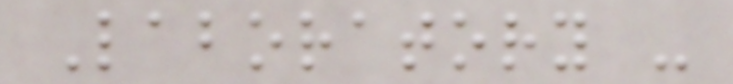Laboratory -
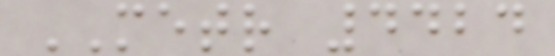METR 4424
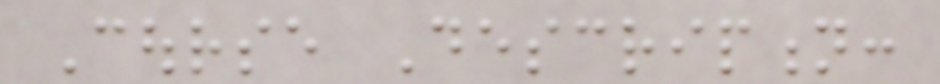Course Description:
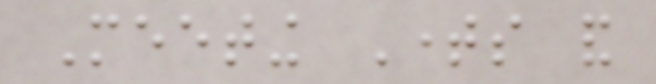Meeting Times and
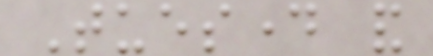Tuesday and
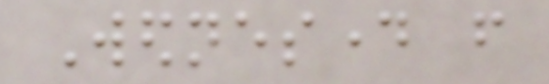Wednesday from
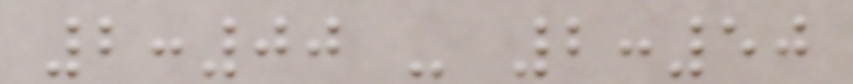2:00 - 2:50
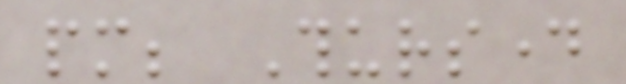pm; Thursday
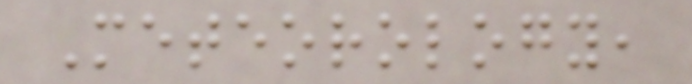Meteorology,
